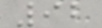92
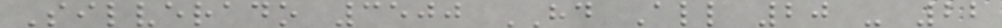Silverado 3500 HD All 20 - 22
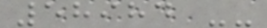58984 --
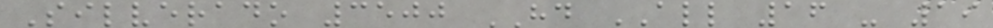Silverado 3500 HD ALL 16 - 19
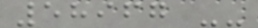58967 --
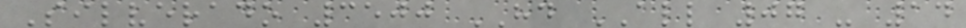Silverado 3500 HD ALL 07 - 14
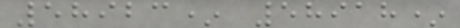58923* 58918*
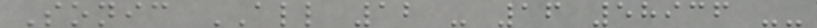Sonic ALL 12 - 16 58936 --
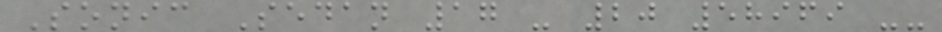Sonic Sedan 17 - 20 58969 --
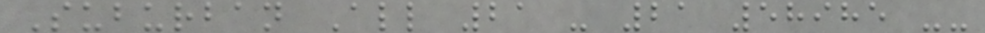Suburban All 21 - 21 58985 --
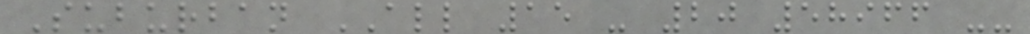Suburban ALL 15 - 20 58966 --
